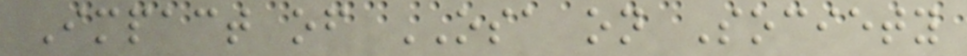Impact of OSA on Society
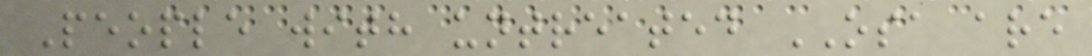People with untreated OSA are
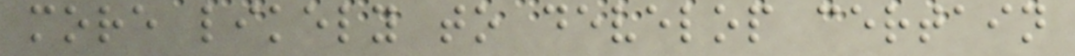more likely to develop certain
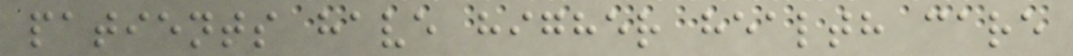patients have higher health care
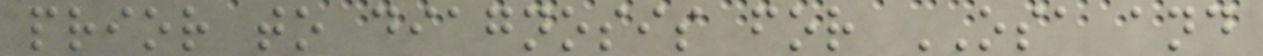prior to diagnosis for OSA and
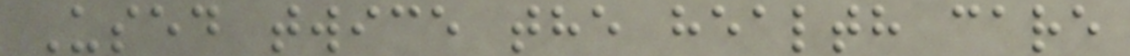Used twice the health care
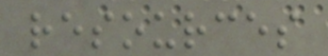resources
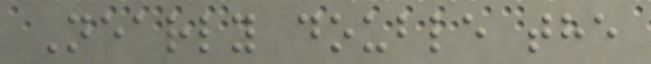Nearly double the
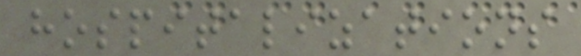hospitalizations
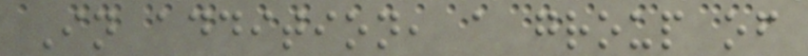In addition, a group of
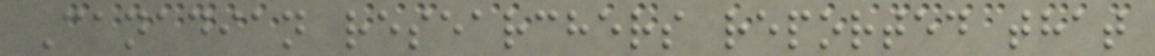Canadian researchers reported that
